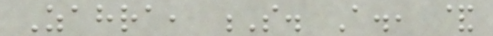Zahra, S. A., &
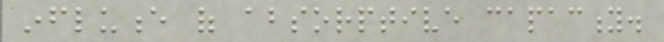influence of absorptive capacity.
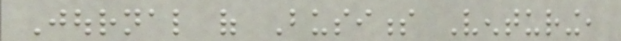Journal of Business Venturing,
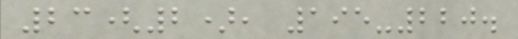23(2), 195-220.
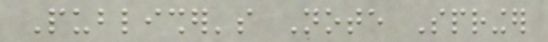Publisher's Note Springer
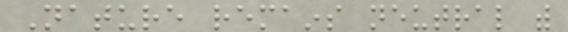Nature remains neutral with
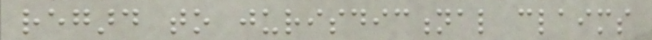regard to jurisdictional claims
